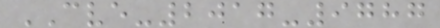CVE-2017-9787
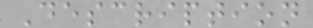Description
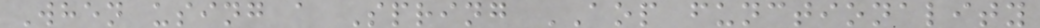When using a Spring AOP functionality
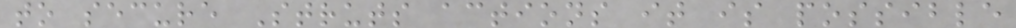to secure Struts actions it is possible
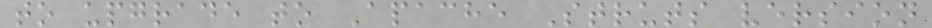to upgrade to Apache Struts version
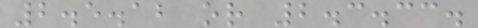2.5.12 or 2.3.33.
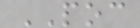POC
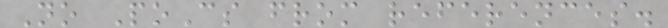No PoCs from references.
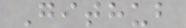Github
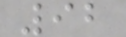92
